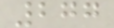277
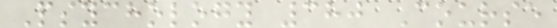Psychology 380 Course
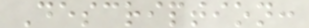Description:
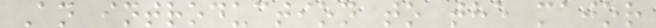An introduction to the major
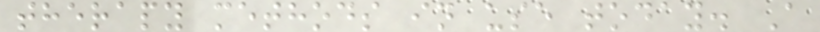therapy methods in use today. A
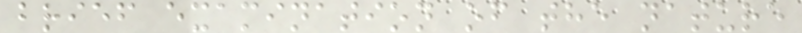brief examination of the nature
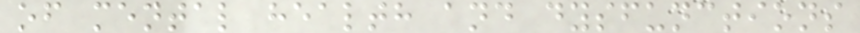of mental health and dysfunctions
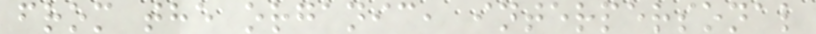from the organic, interpersonal
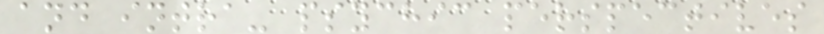and intra- psychic perspectives
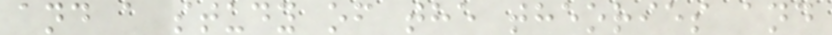and a study of the theories and
